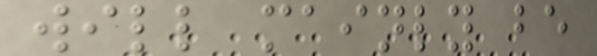will mainly be
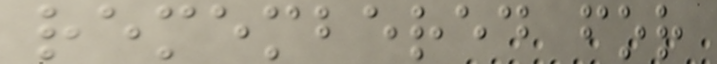remembered for
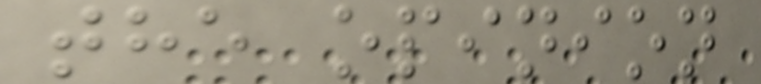the opinion
